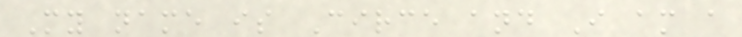My name is Circe and I am a
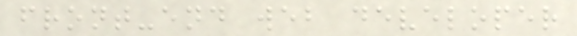front-end web developer
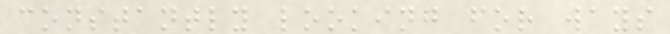constantly looking for ways
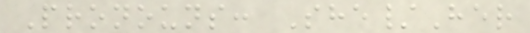Pronouns: She/Her
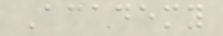Academy
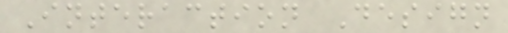Interaction Design
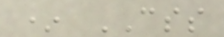* CSS
